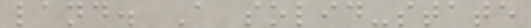land. A solid-state
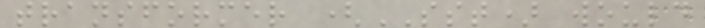transformer (SST) would
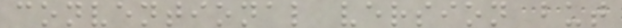conventional version but
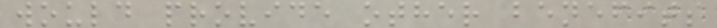would provide other benefits
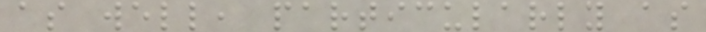as well, particularly as
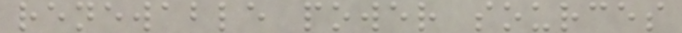renewable power sources
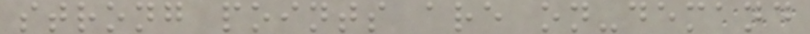strong points are on-demand
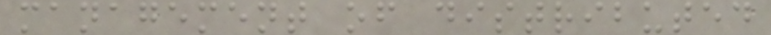management of distributed
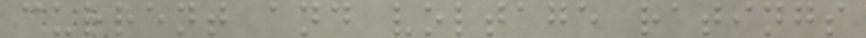current and voltage ratings
